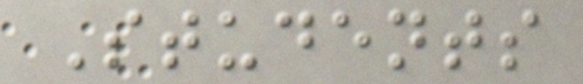Students
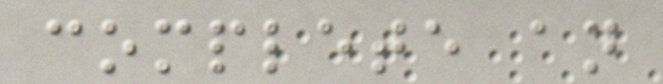complete an
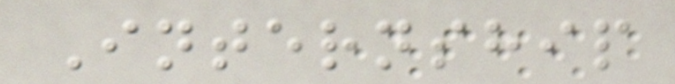Internship
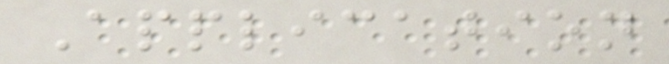Application
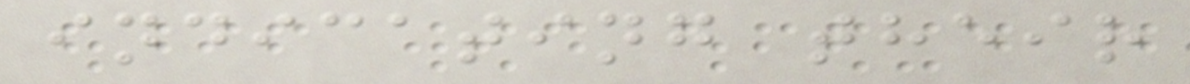indicating their
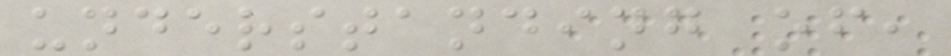understanding of,
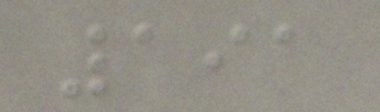191
